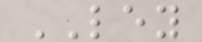LEY
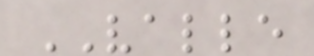VALLE
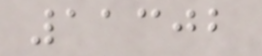11302
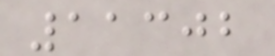11302
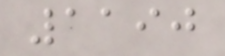1190
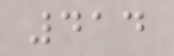414
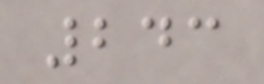243
